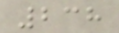238
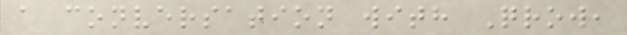a conversation with Qrow,
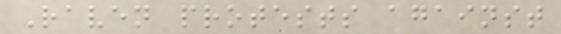Raven protests against
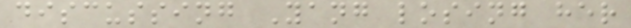discussing Yang losing her
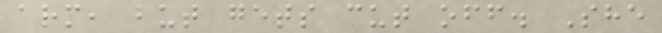arm, but gets cut off. She
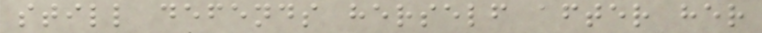still defends herself after her
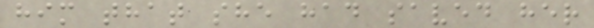him that she had saved her
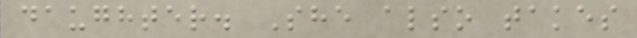daughter. She also takes
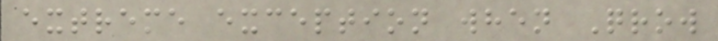extreme exception when Qrow
